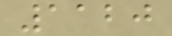1120
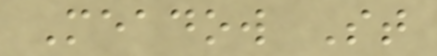Meadow St
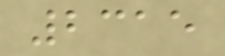2315
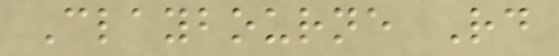Claybourne Rd
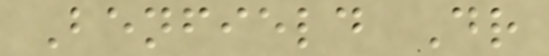Benfield Dr
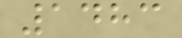1483
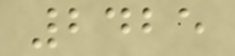2425
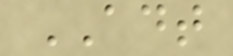ADT
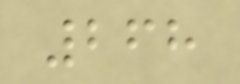268
